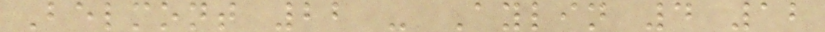Belmont 22 - Aylin 4 12
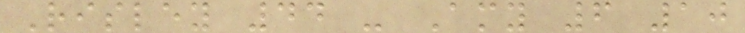Risley 44 - Amy 6 10
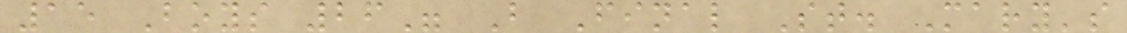15 Boys 26" B Final St. Mary's
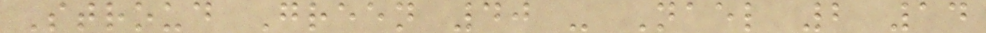Stroud Green 40 - Nael 2 14
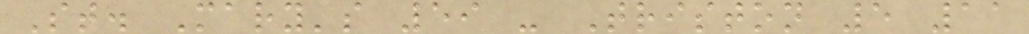St. Mary's 59 - Triston 5 11
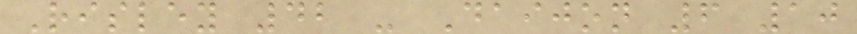Risley 42 - Daijon 6 10
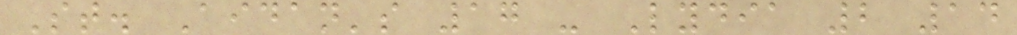St. Aidan's 17 - Lydia 2 14
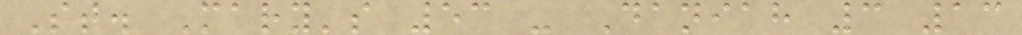St. Mary's 53 - Daniah 3 13
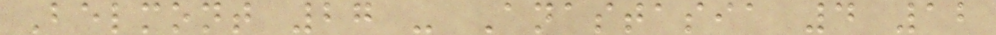Belmont 27 - Anastasia 4 12
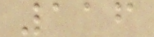116
